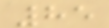85
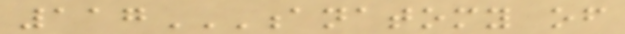117ANATOMY OF
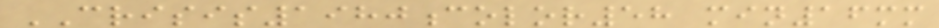CRISIS1980color58 min16mm
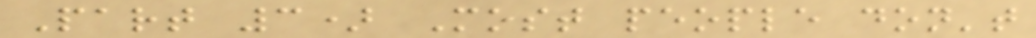Part 3) Most people don't
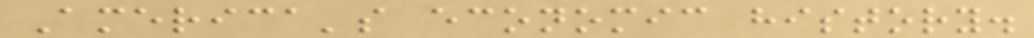America's economic history.
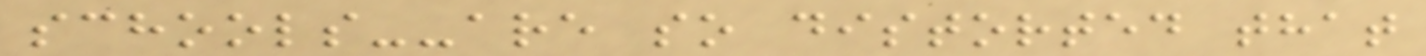schools--are so distorted that
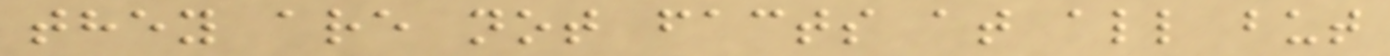they are not facts at all but
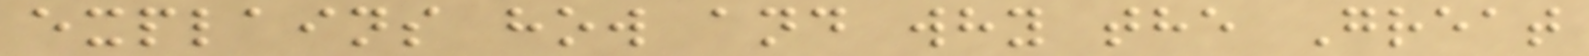explains how and why the Great
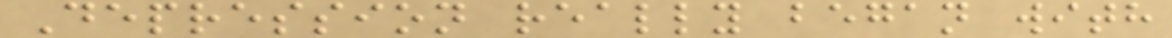Depression really began with
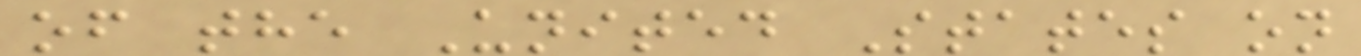of the United States on
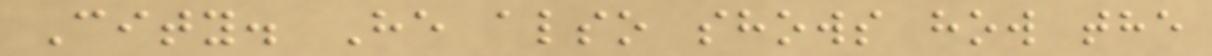City. He also shows how the
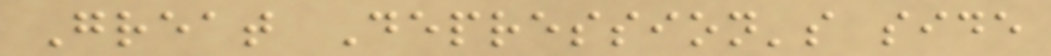Great Depression's side
